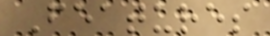Features
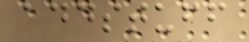addstuff
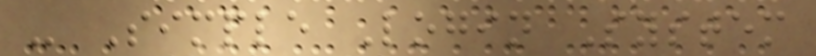- Simple Login System
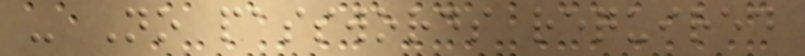- No passwords required
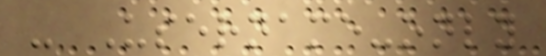- Username-only
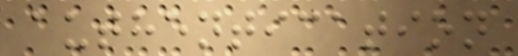authentication
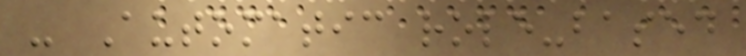- Automatic role-based
